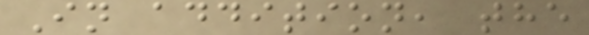In addition, the
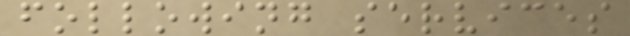following services
